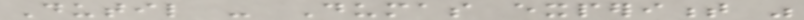Dutil - Dumas experiment was
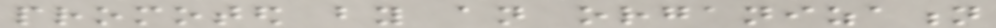promoted by an organization
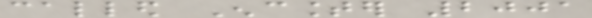called Encounter 2001
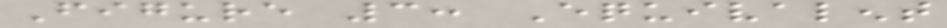Figure 3: Equivalent
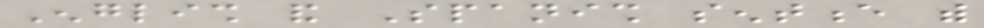English and Spanish sentence with
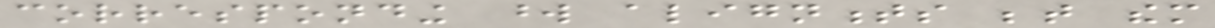corresponding word alignments between them
